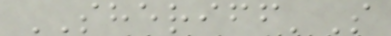SHERIFF'S
